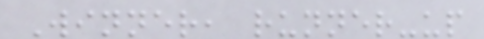Winner, runner-up
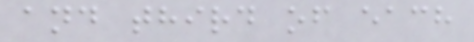and third of each
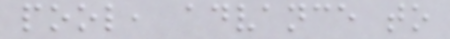pool, advance to
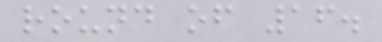round of 16.
